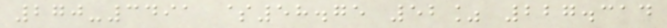270-3491 $58.75 52% 227.314
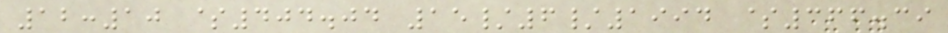12:10 $404.04 15/6/1994 $366.39
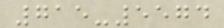715-5574
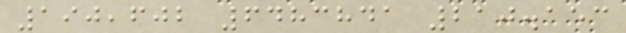190,602 6483841 210.153
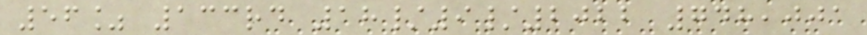56% 133rd 18/9/2022 748,001
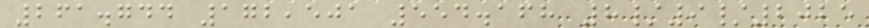261.744 172,501 554.168 8/9/2025
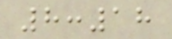8:18
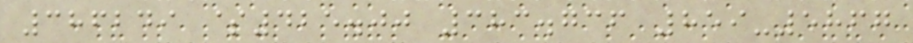386249 $425.00 383.736 859-5867
